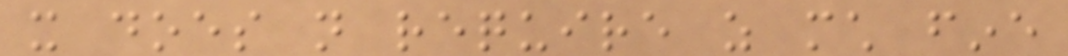it does not require as much fine
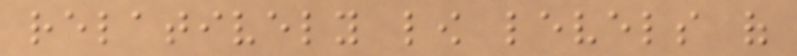relatively low levels of
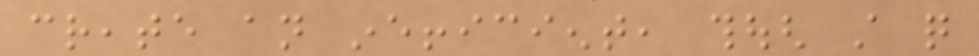create an inefficient, though still quite
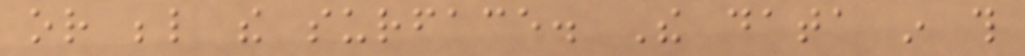or below the surface. The data in this
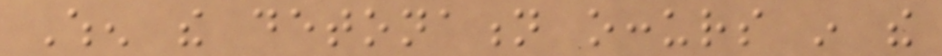When the detonation occurs in the
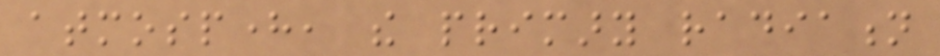atmosphere, the primary radiation
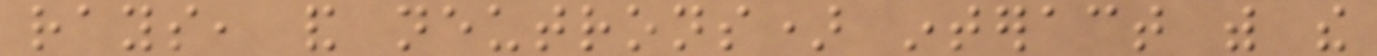rays, and neutrons) interact with the
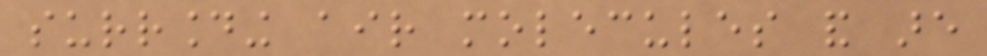surrounding air molecules and are
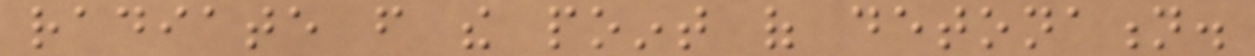radiate from the point of detonation.
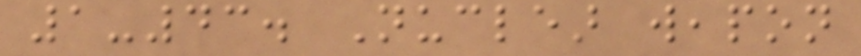1-43. Nuclear weapon
